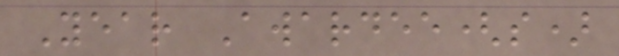Year Awardee(s)
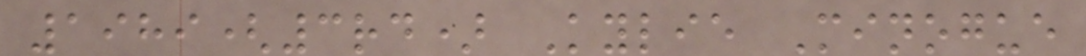1989(3rd) Kylie Minogue
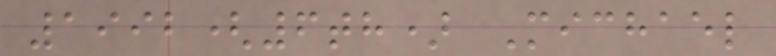1992(6th) Michael
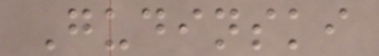Gudinski
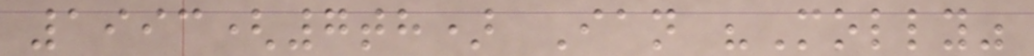1993(7th) Ian "Molly"
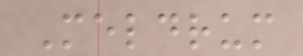Meldrum
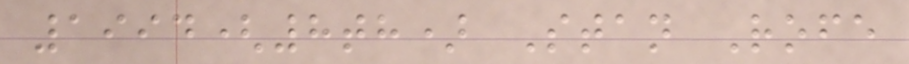1994(8th) Stan Rofe
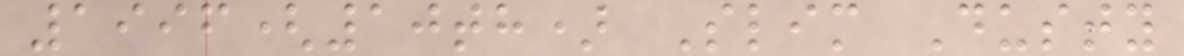1996(10th) Slim Dusty
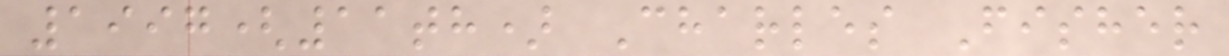1997(11th) Charles Fisher
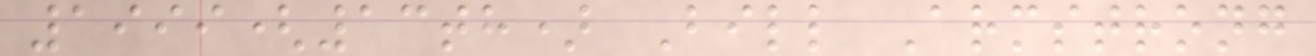1999(13th) Bill Armstrong
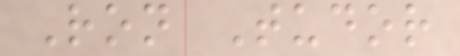Ron Tudor
